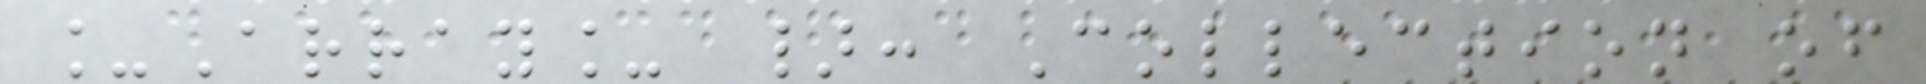_Array_ }: Collection of
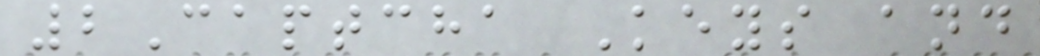2Captcha Keys and
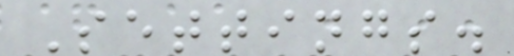Settings.
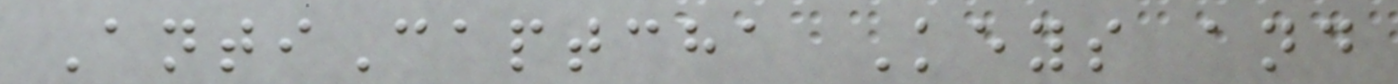AntiCaptcha Keys and
